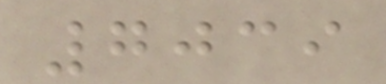7039
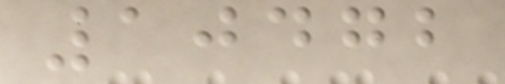10472
